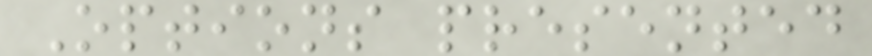Options presented
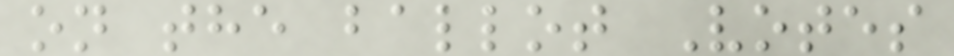on the ballot Votes
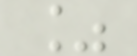%
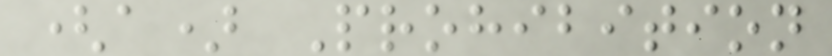(a) Prohibition
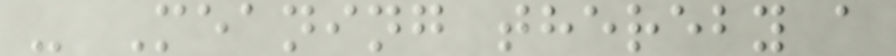- Meaning thereby a
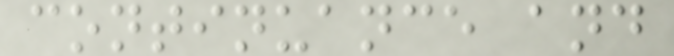continuance and
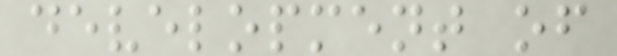development of
